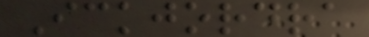Ickjordra
